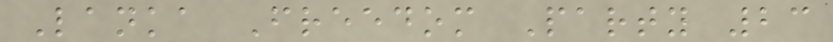Lanka Freedom Party 23
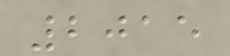2015
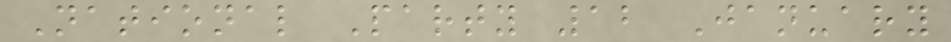National Party 12 January
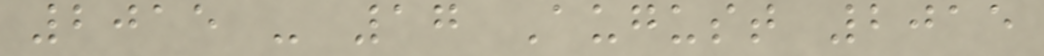2015 - 17 August 2015
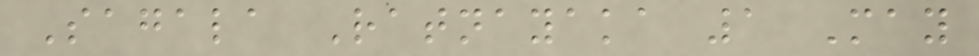Sagala Ratnayaka 1 May
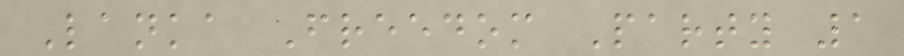Lanka Freedom Party 1
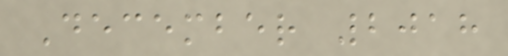December 2018
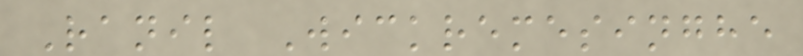Ranil Wickremesinghe
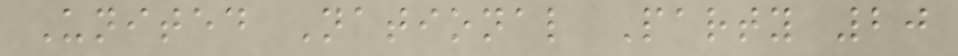United National Party 20
